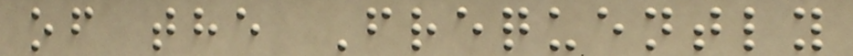of the Frequently
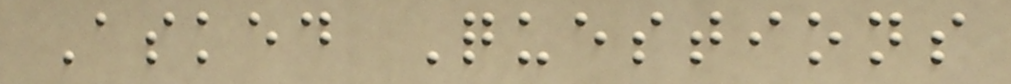Asked Questions
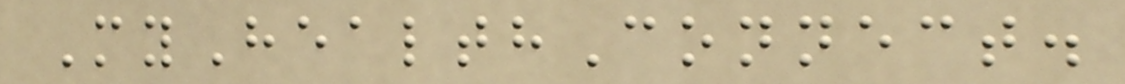MyHealthConnect.
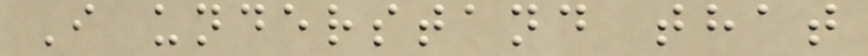I understand that
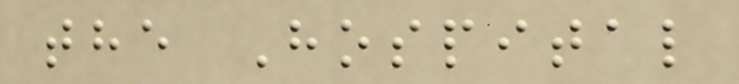the Hospital
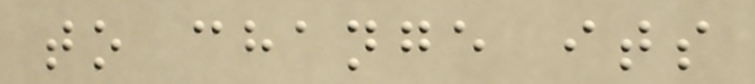to change its
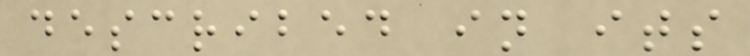described in its
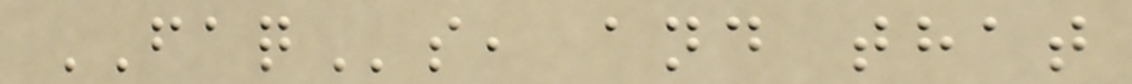FAQs, and that
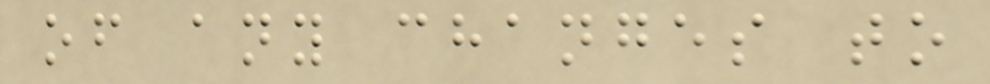of any changes to
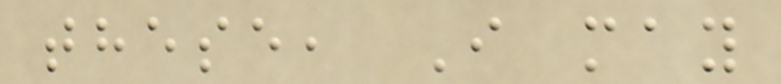these, I may
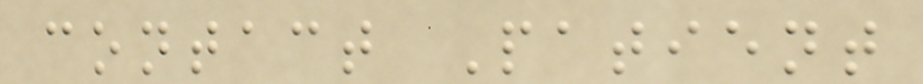contact Patient
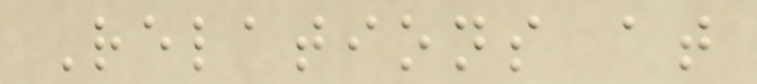Relations at
